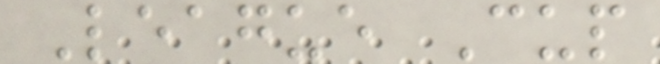League Cup
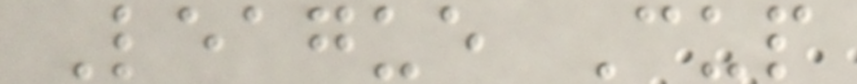League Cup
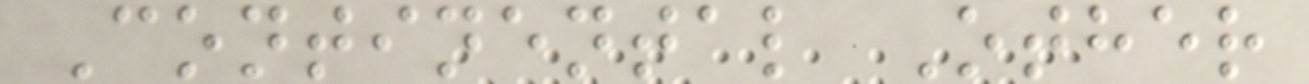Continental Other
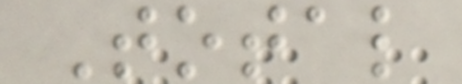Total
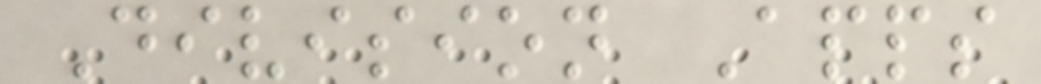Division Apps
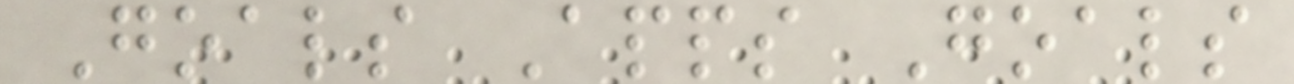Goals Apps Goals
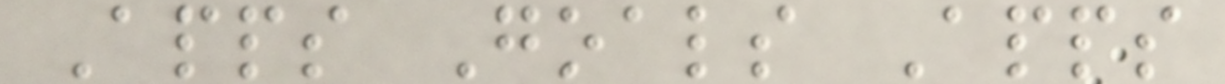Apps Goals Apps
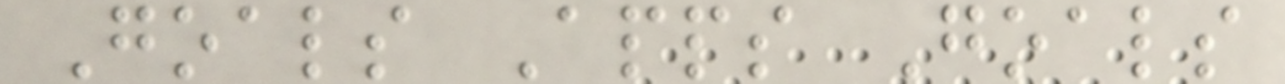Goals Apps Goals
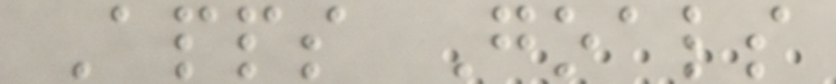Apps Goals
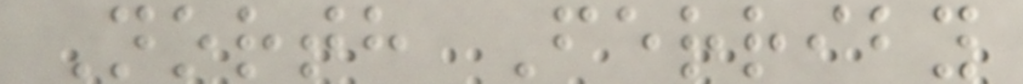North Ferriby
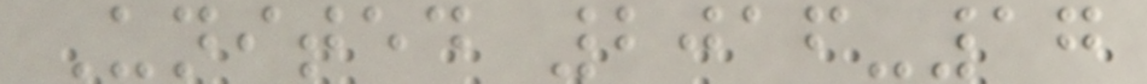United 2016-17
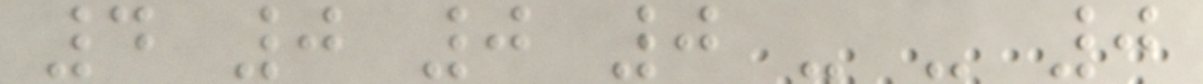4 0 0 0 - - 0
